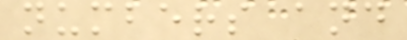numbers and
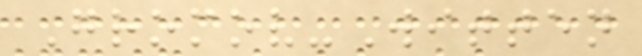Gromov-Witten
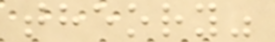theory"
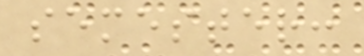semester:
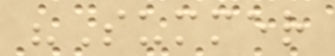"Summer
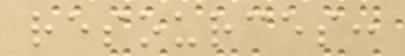resources:
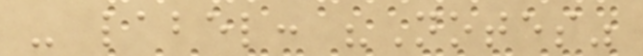- label: "Notes"
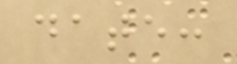date:
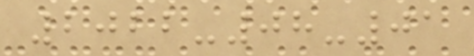2022-08-01
